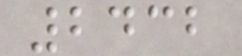2432
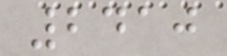2410
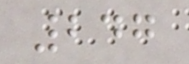247
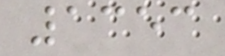1353
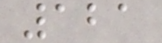121
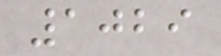1029
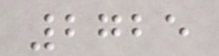2725
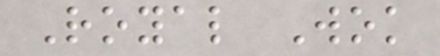Royal Wok
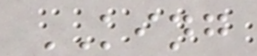KING
